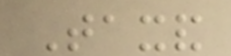Taxand
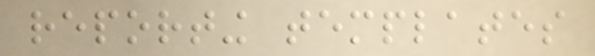reporting templates
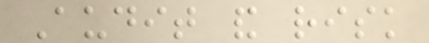Audit and risk
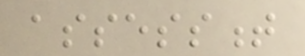assessment
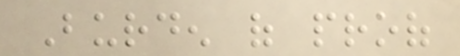Burden of proof
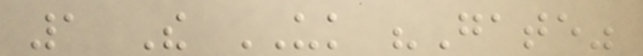1 The UK "Gate"
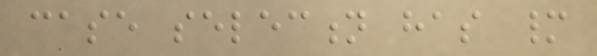case selection has many
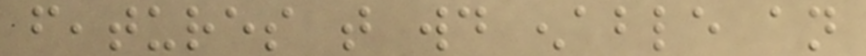features that would enable an
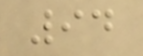94
